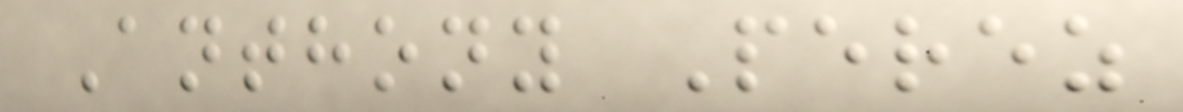Anthony Perez
